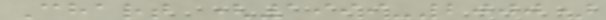Chart (1999-2000)
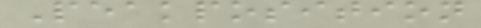Peakposition
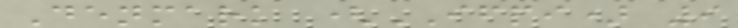Denmark (IFPI) 9
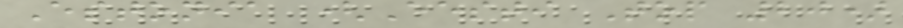Estonia (Eesti Top 20)
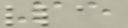15
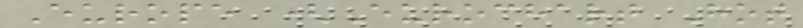Europe (Eurochart Hot
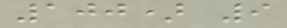100) 9
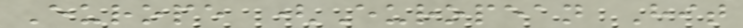Europe (European Hit
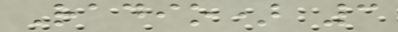Radio) 3
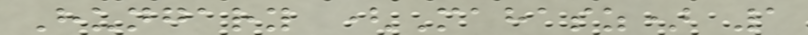Hungary (Mahasz) 1
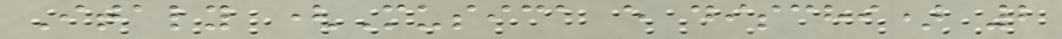Italy (Musica e dischi) 2
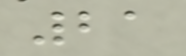21
